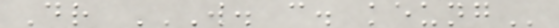Dr W. C. KEUNG
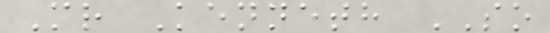Mr Kenneth SO
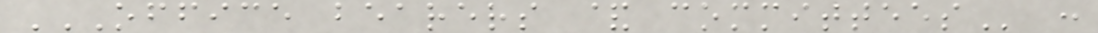OFFICE BEARERS & COMMITTEES :
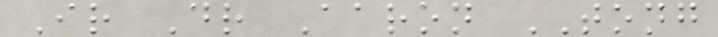Ir Dr Aaron TONG
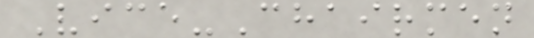Vice-Chairmen
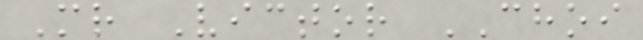Mr Victor CHOI
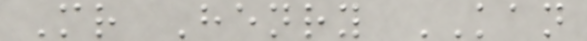Mr Henry KAN
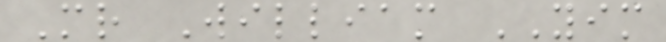Mr William YIM
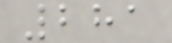281
